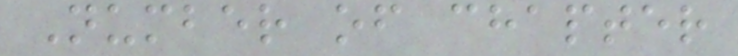Number of chapter
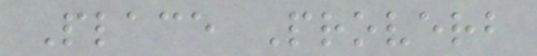Place Proverb
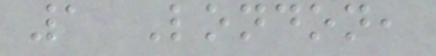1 London,
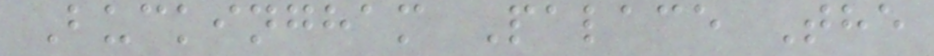Buckingham Palace The
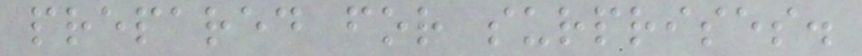prepared for surprises.
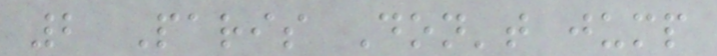2 Paris Don't jump
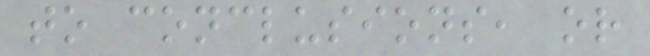to conclusions, or
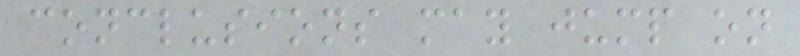conclusions may jump on
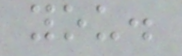you.
